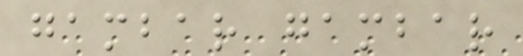gambar gambar
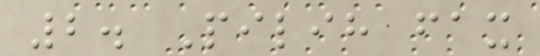2. Pilih fax
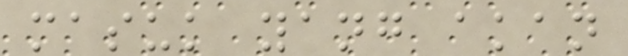masuk yang akan
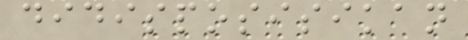didisposisikan
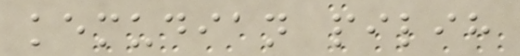kemudian pilih
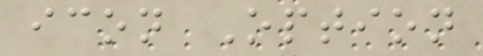icon Option
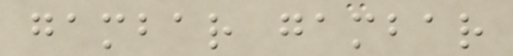gambar gambar
